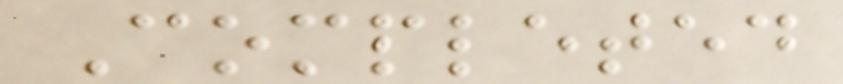Completed
